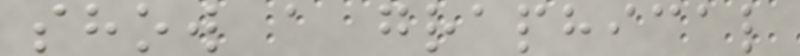show a graphical
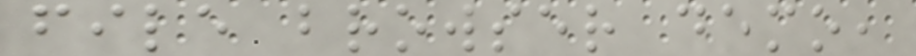file browser demo,
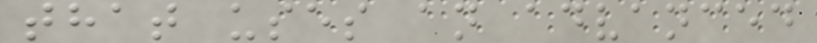that uses an advanced
